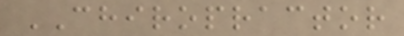CHIROPRACTOR
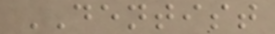DENTIST
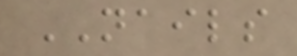NAILS
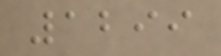1299
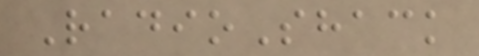RadioShack
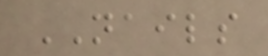NAILS
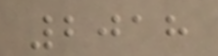2018
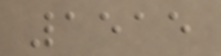1515
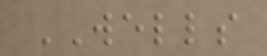WELLS
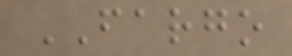FARGO
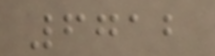6712
